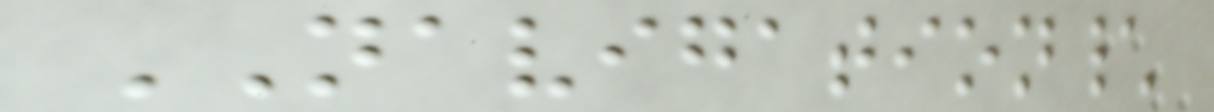NAVIGATION\
